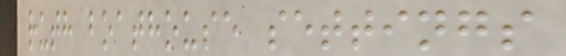ruth boathouse settings
